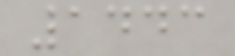1443
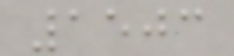1503
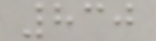830
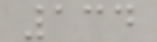134
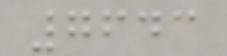7643
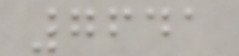7641
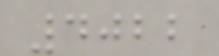4022
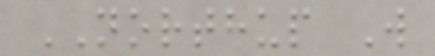NORTHUP W
